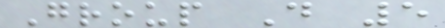Group D 5
